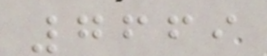7669
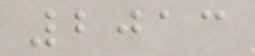2013
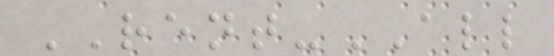RENT-ALL
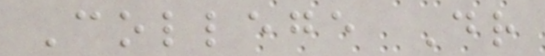College Dr
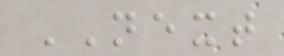NEXT
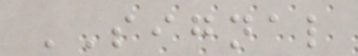SIGNAL
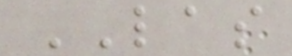LAS
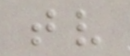tv
